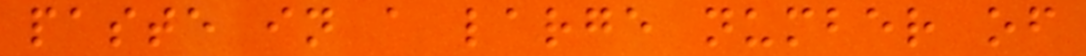paste in a large number of
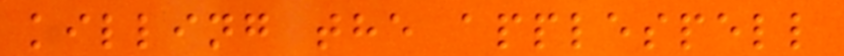killing the applespell
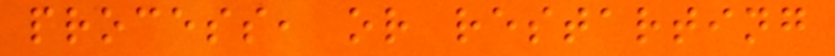process, or restarting
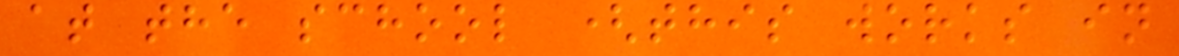at the school (this works in
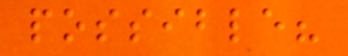possible?
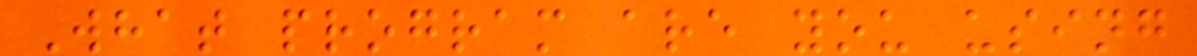What program are you using
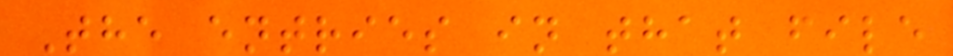The entries in that file
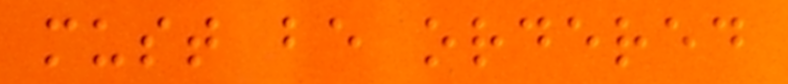must be ordered
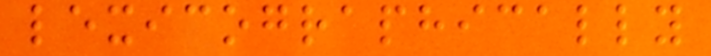lexicographically
